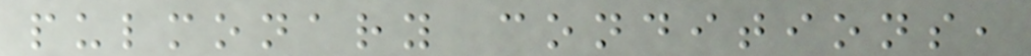pulmonary conditions,
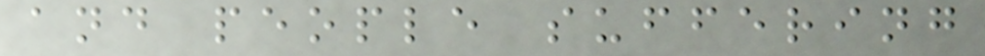and people suffering
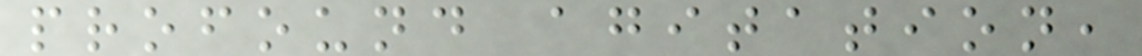profound agitation,
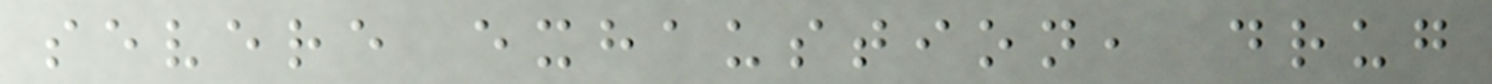severe exhaustion, drug
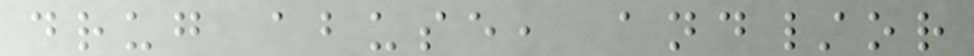drug abuse, and/or
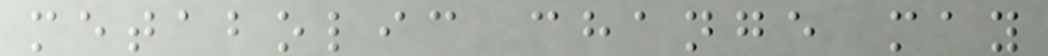metabolic change may
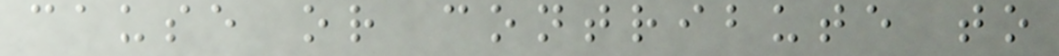cause or contribute to
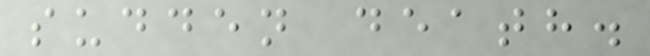sudden death.
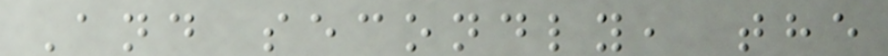And secondly, the
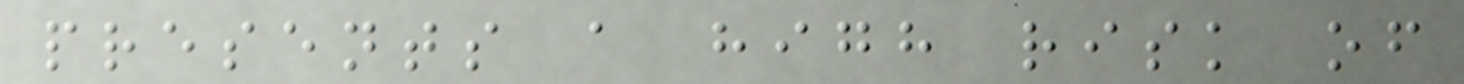presents a high risk of
